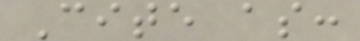Cite as:
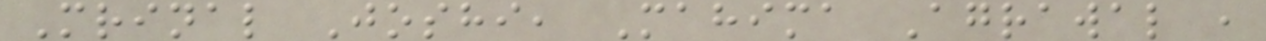Mrinal Joshi, Mahima Agrawal ,
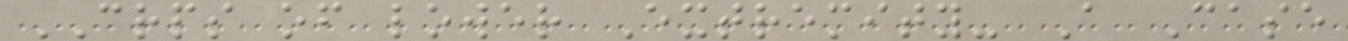CRPS of lower Extremity- A Case
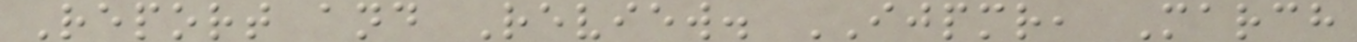Report and Review. IJPMR, March
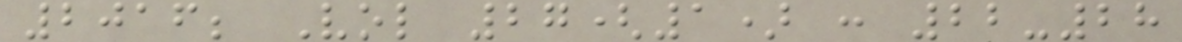2016; Vol 27(1) : 22-28
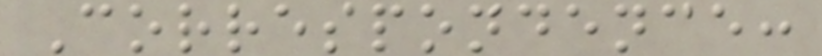Correspondence:
